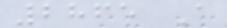2865 A
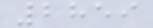2859
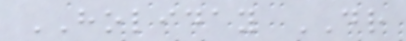HOLIDAY DR
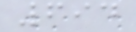694
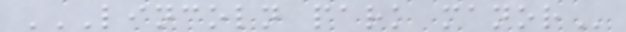LINCOLN PARK MANOR
